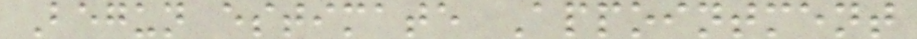Begun estimate Appointment
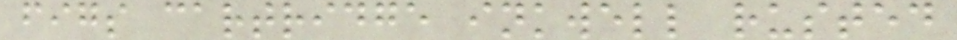figs cartridge inkwell rusted
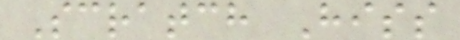Scratch Hiss
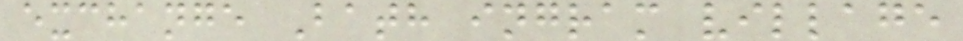exchange Bath ingram village
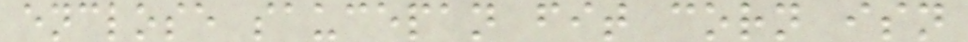enclose saucepan fit corn isn
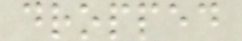dropped
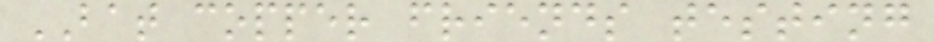BAT copper friends testing
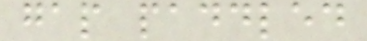gap paddled
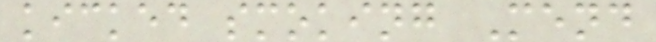kicked smoking Mend
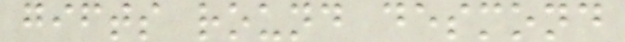gifts round desmond
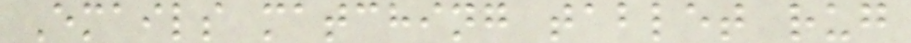Emails matching tablet rug
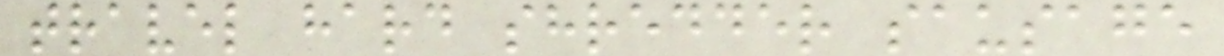travel hard shredder sausage
